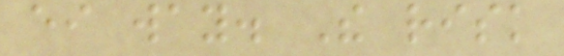either way. The risk
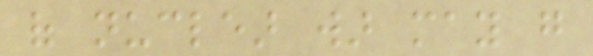of nuclear war may go
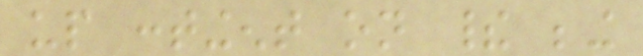up contingent on their being
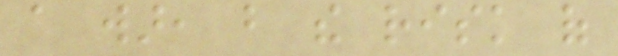a war, but the risk of
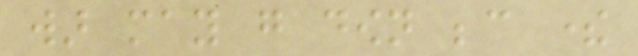war may go down because there
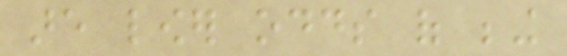are lower odds of being
